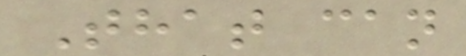That can
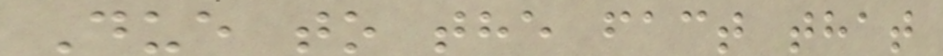Due to the fact that
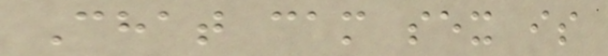Chat cam sex is
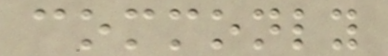commonly
